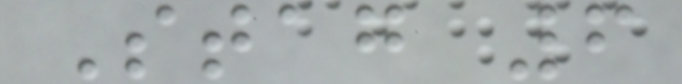Stag 6
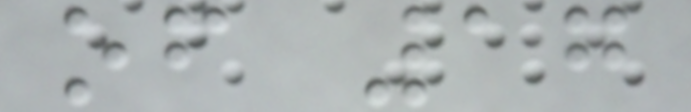of 17
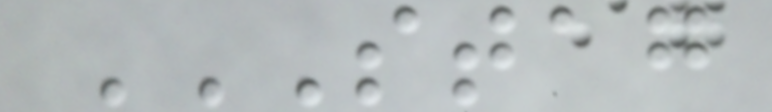STAG
